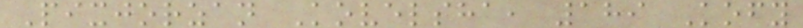Pixjorzan Kovelsha, 189 Kofy
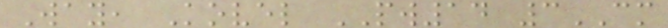Way, Kovel PW14 3CM
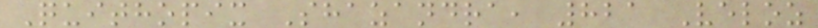Quithopix Shazandra, 821 Veloz
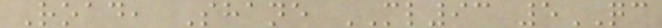Road, Shane ML93 5QC
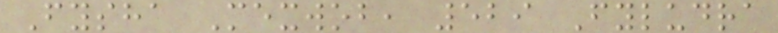Fysha Mexwob, 529 Fyludra
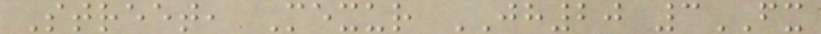Street, Mexur JH20 3FX
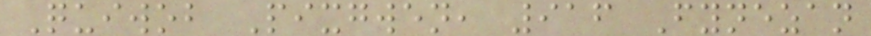Quiwob Pixgwen, 916 Fynezan
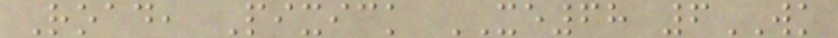Road, Pixick XE68 6WK
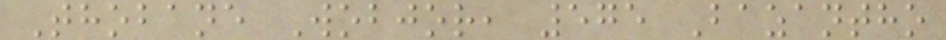Thobane Wobjor, 575 Bazantho
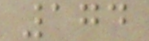174
